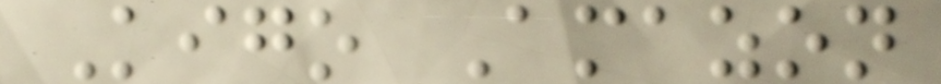Kigo Amazon
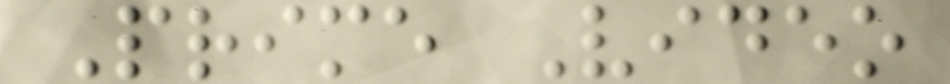Prime Video
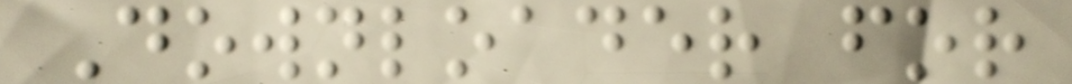Downloader for
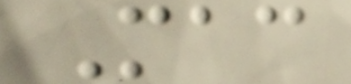Mac
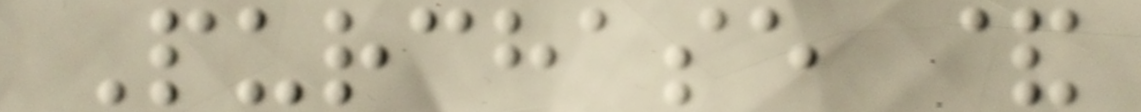Purchase &
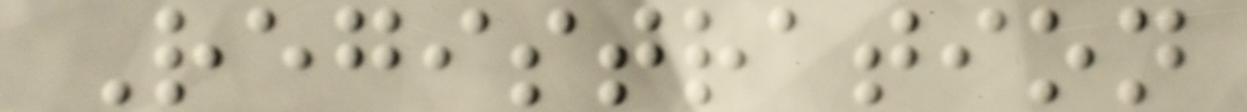Registration
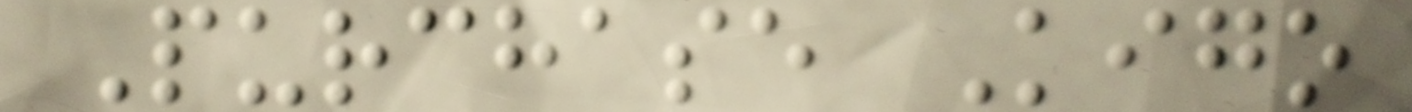Purchase Kigo
